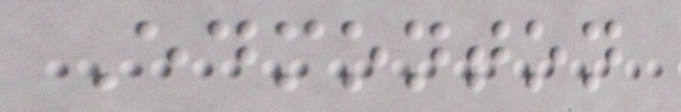Edmonton
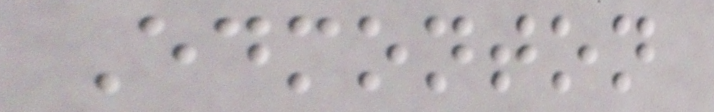Edmonton
